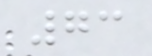73
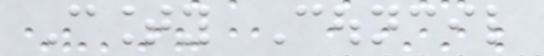County Council
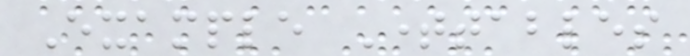Example Timetables
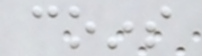coins
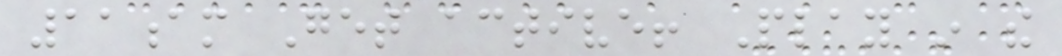11am Get active! Play in the
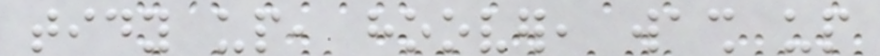tidy up, hoover, wash up
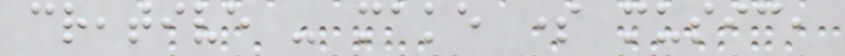creative - make some music,
